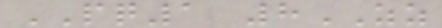PQ1 8ZZ
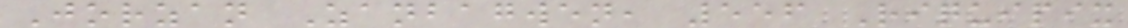Jorzan Zanbagwen, 556 Riquipix
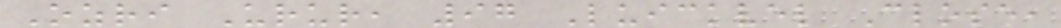Ozri Urur, 97 Luickvel Close,
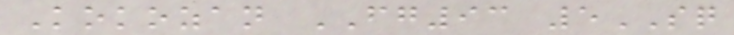Kokozan FG93 5SQ
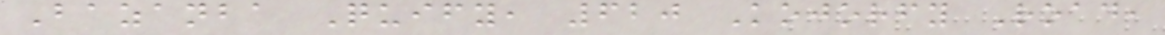Bazanba Quify, 620 Kojorfy Road,
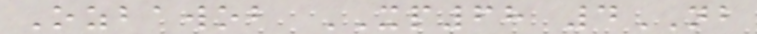Ozbawob XP68 4NB
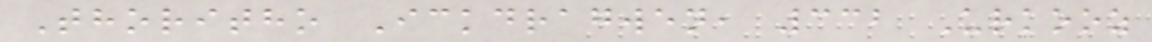Thoritho Ickdragwen, 332 Urkooz
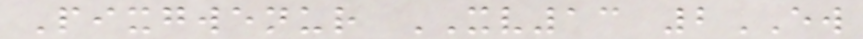Pixgwenur XV13 2EW
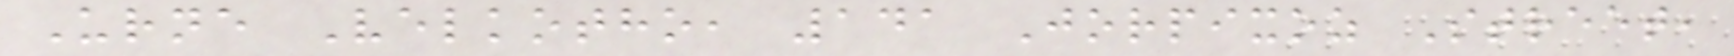Urne Velkotho, 141 Jorpixoz Street,
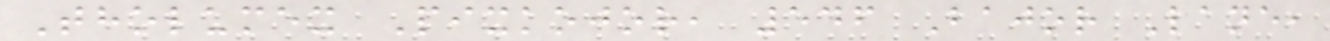Tholumex Pixkojor, 546 Bajor Lane,
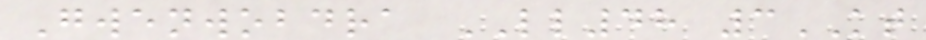Gwenwobdra LL48 3KT
